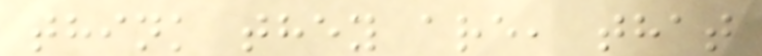think they are, that
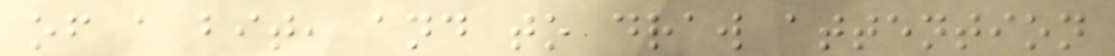of a bit, and to draw attention
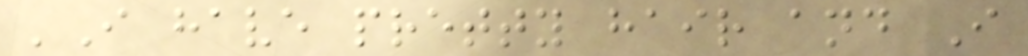'I have pretty hair and I
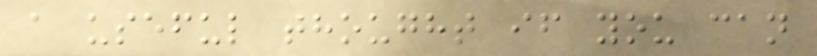a useful thought if you can
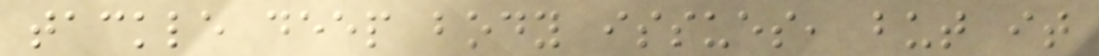tackle deep body issues, but it
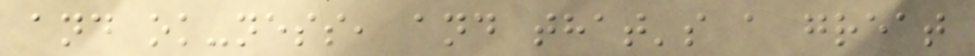and ok-ness, and that's a great
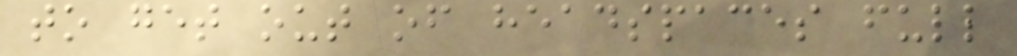to get out of headspaces full
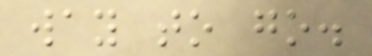way to go.
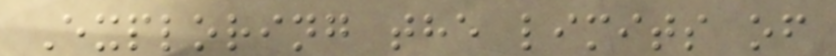Exploring the limits of
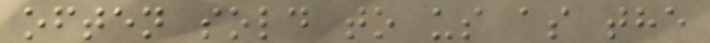often sold to us as the
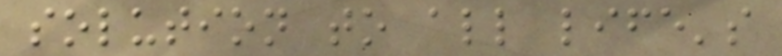solution to all life's
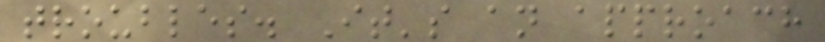troubles. It's an approach
